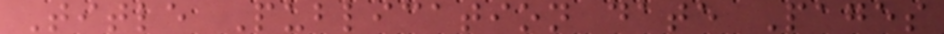Title Publication date Pages
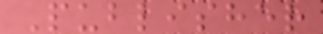Publisher
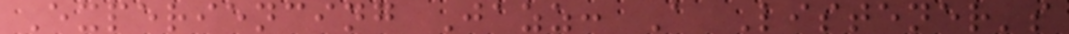Experiencing Jazz: A Listener's
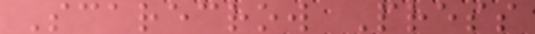Scarecrow Press
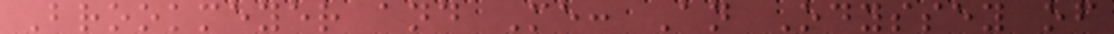Brookmeyer and Me: An Odyssey of
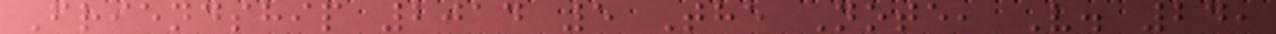Friendship 2014 5 The Note, V. 24,
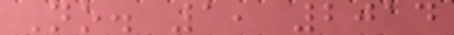No. 1, 2014
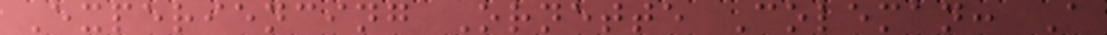Experiencing Ornette Coleman: A
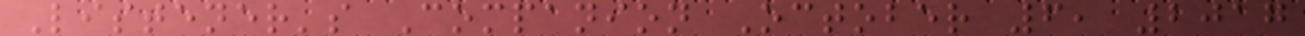Listener's Companion October 6, 2017
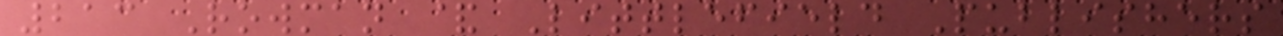213 Rowman & Littlefield Publishers
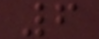6
